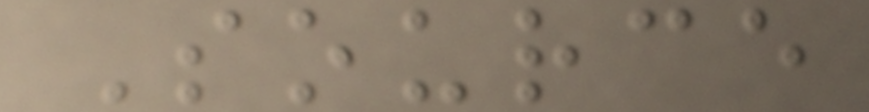Source
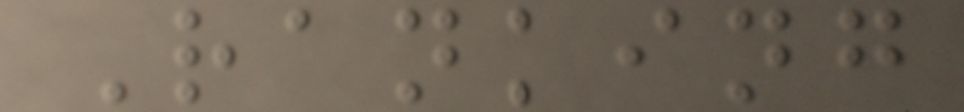Ranking
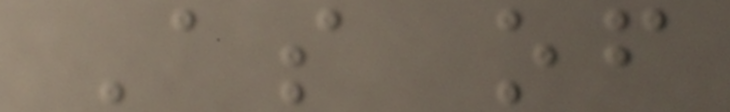As of
